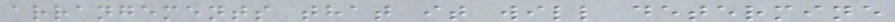arrangements that it will determine
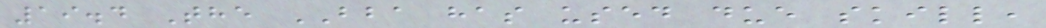19.4 The BBA has used due skill,
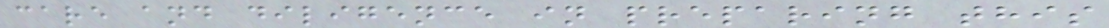care and diligence in preparing this
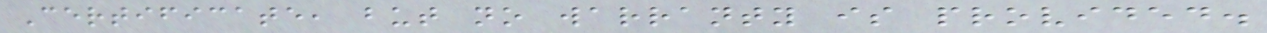Certificate, but no warranty is provided.
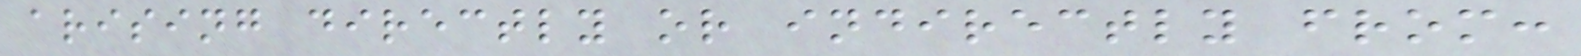arising directly or indirectly from:
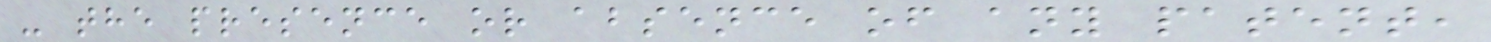- the presence or absence of any patent,
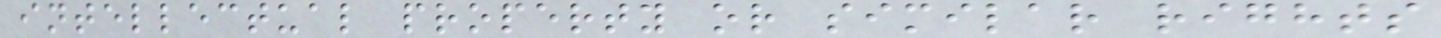intellectual property or similar rights
